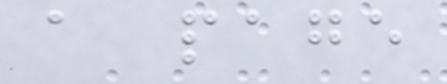a page
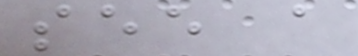see a
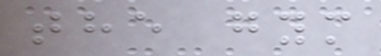the gym
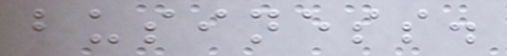business.
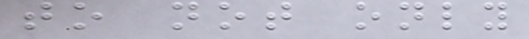to not only
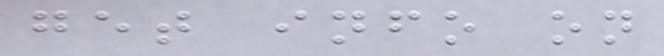get info on
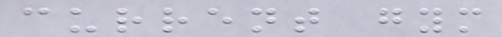current gym
